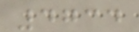4734
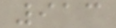913
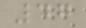47
